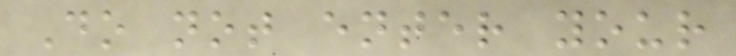Do not enter your
